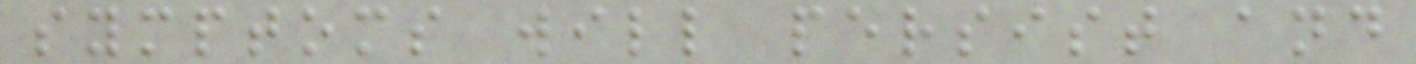symptoms will persist and
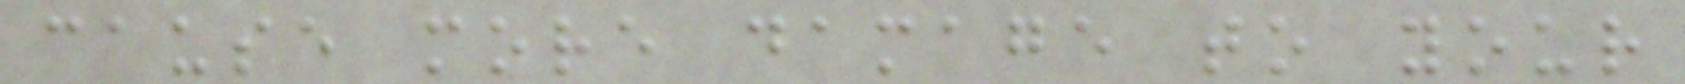cause more damage to your
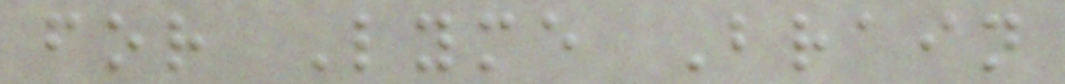for Lyme Brain
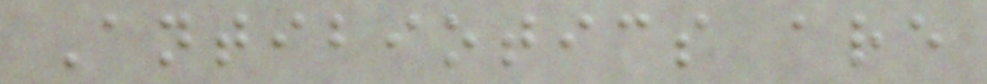Antibiotics are
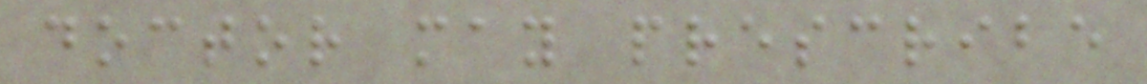doctor may prescribe
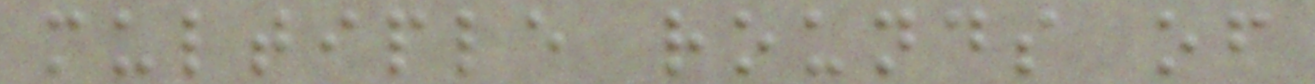multiple rounds of
